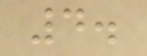4.
